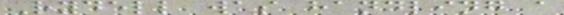Rydell was handling a
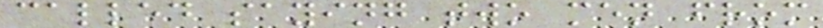called saying two men from
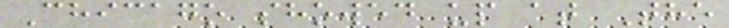Chicago showed up at The
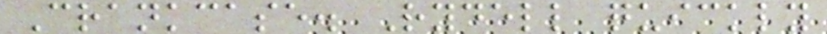Crankcase. Rydell quickly
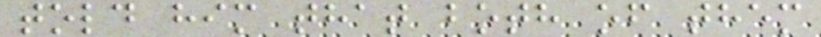told him that both of them
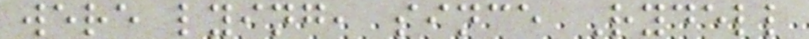were lying, since Rydell
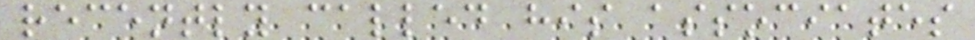recently called his associates
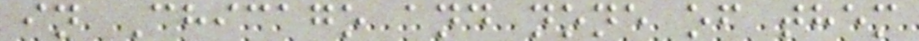in Chicago and none of them
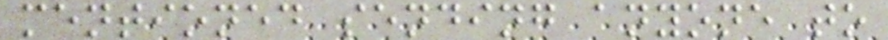mentioned sending anyone to
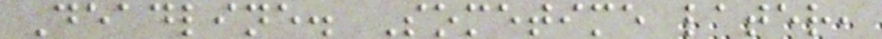Deadline. Sometime later,
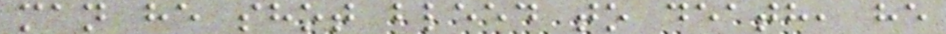man he shot bleed to death, he
